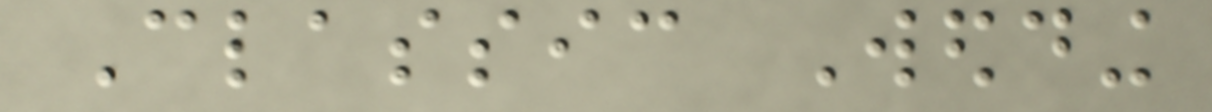Classic Wedding
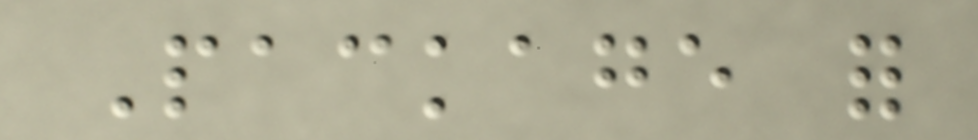Package for
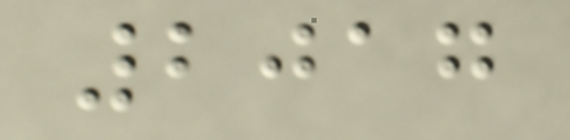2017
